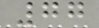77
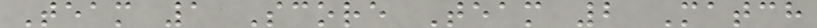Team 1 Score Team 2 Match
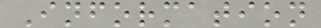Information
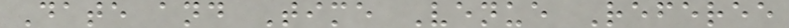Date and Time Venue Referee
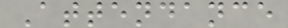Attendance
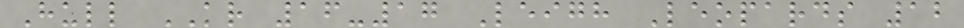Hull KR 16-17 Leigh Leopards 12
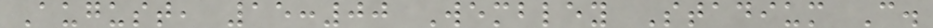August, 15:00 Wembley Stadium C.
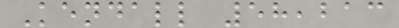Kendall 58,213
